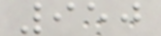950
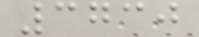3730
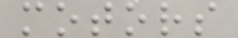motors
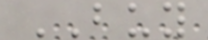BUY
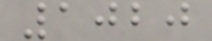1020
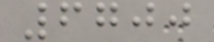6700
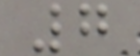7
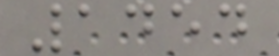1454
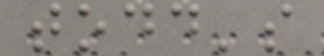todd's
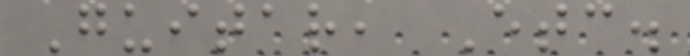Guitar, Etc.
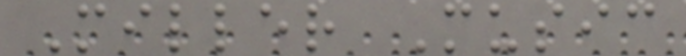Miller Music
